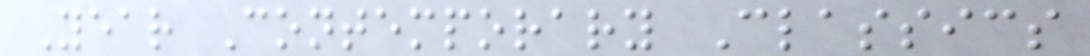Year Contemporary Classics
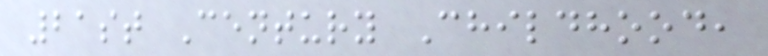21st Century Childhood,
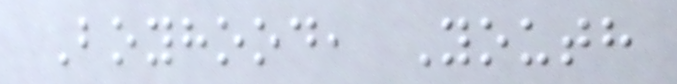Boyhood, Youth
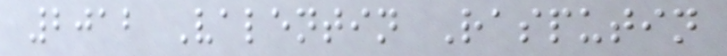2012 Valentin Rasputin
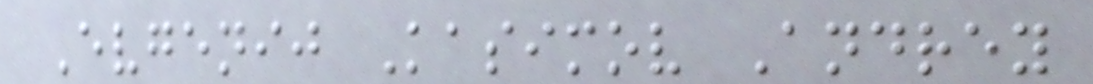Evgenij Kasimov Andrey
